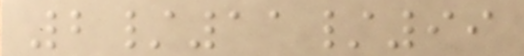2/11/99
